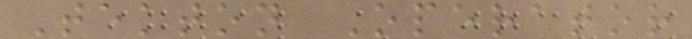Tekton Operator
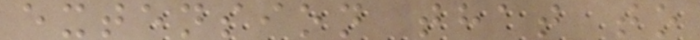extension that to
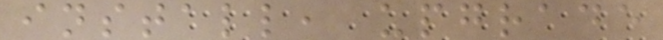install, upgrade
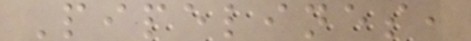Pipelines,
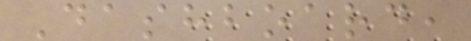Dashboard,
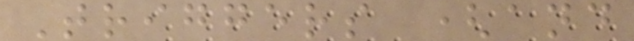Triggers (and
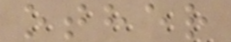other
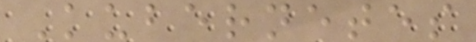Kubernetes
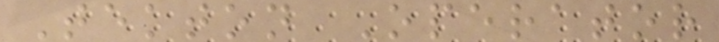Tekton Operator
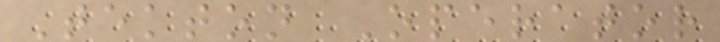Tekton Operator
